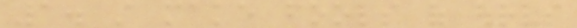1. still make fools of ourselves
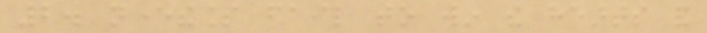2. nevertheless fail to win the hearts and
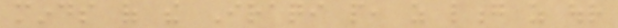minds of the Iraqi people, as long as our
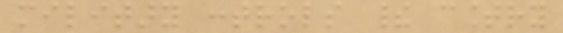military controls their country
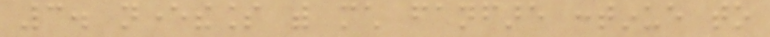3. nevertheless with much fanfare continue to
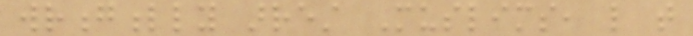wrongfully arrest Muslims, like that
